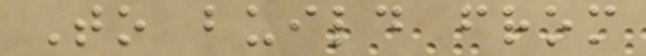To build from
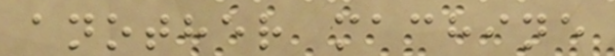another machine
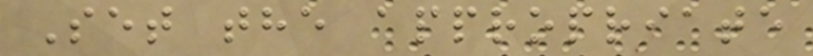Set the appropriate
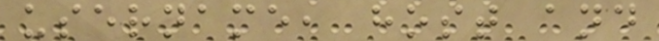username, host and
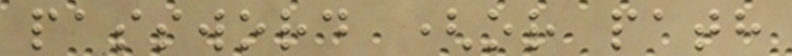password (or path
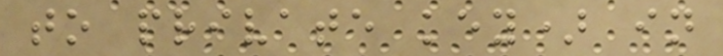to private key) in
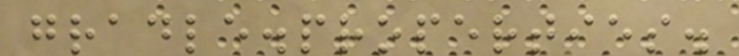gradle.properties.
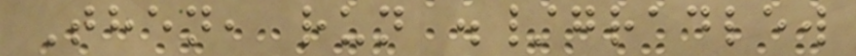Then, run ./gradlew
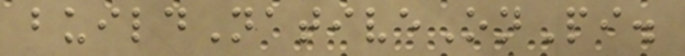buildNativeOnPi.
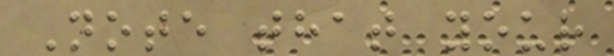Note that your
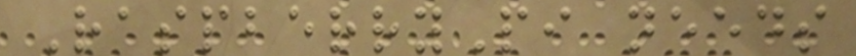RaspberryPi needs
